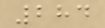284
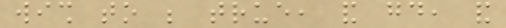wish to be true, and good, and
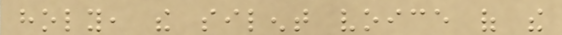holy, the silent voice of the
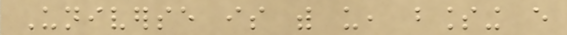Universe is with us, blessing every
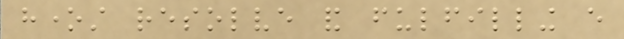honest resolve and fulfilling every
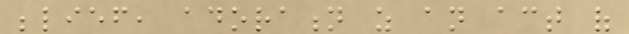belief, adoration as an act of
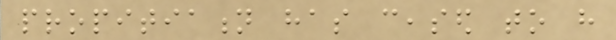propitiation has ceased to have
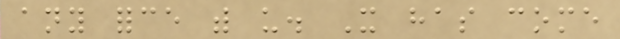any force with us. It has come
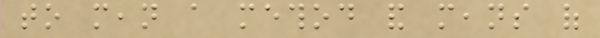to mean a method and means of
